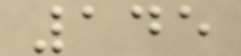145
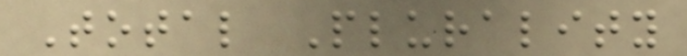Total Plurality
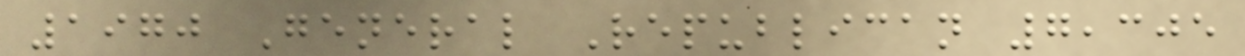1970 General Republican 7,305
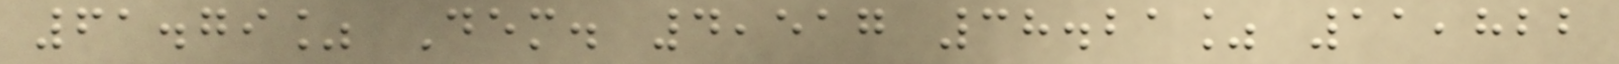61.79% Dem. 4,517 38.21% 11,822
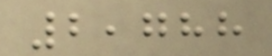2,788
